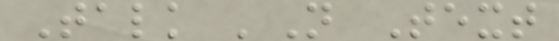Talk 'N Text
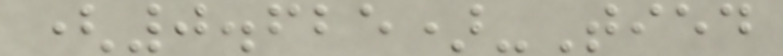(0.625)-Tied
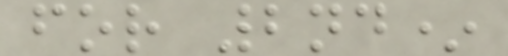for 2nd*
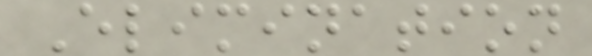Elimination
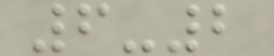6-2
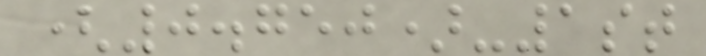(0.750)-1st
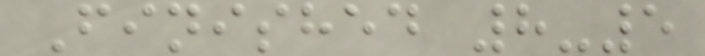Finished 8-5
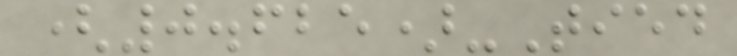(0.625)-Tied
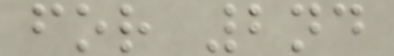for 2nd
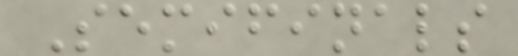Semifinals
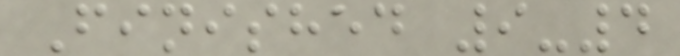Finished 9-4
